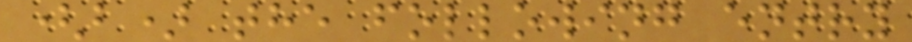(b) the following entry
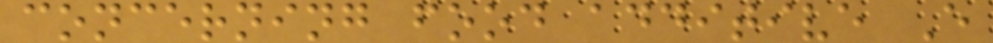concerning food additive E
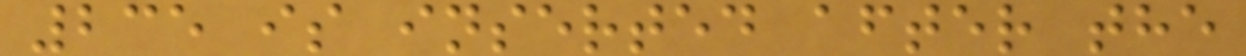235 is inserted after the
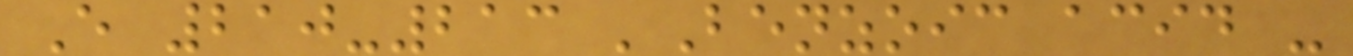E 210-213 'Benzoic acid -
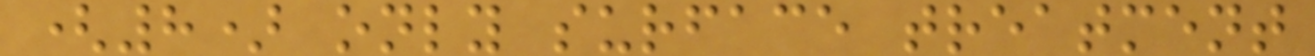(8) only surface treatment
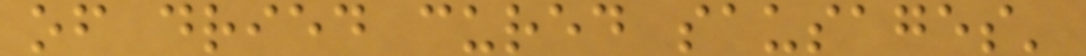of dried cured sausages'
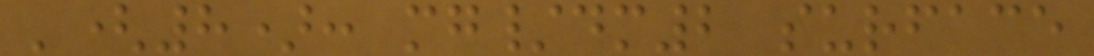'(8): mg/dm2 surface
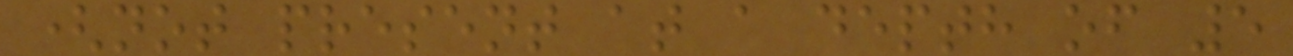(not present at a depth of 5
